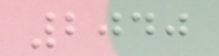2040
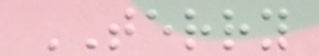TERRY
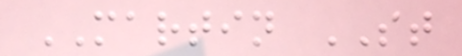MARTIN ST
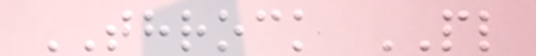THROCK PL
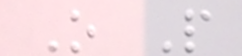O P
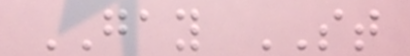GAY ST
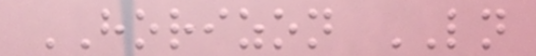HORIZON LN
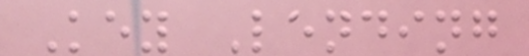Key Lending
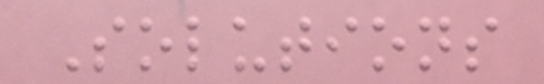Solutions
